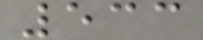533
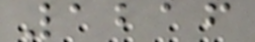1216
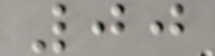00
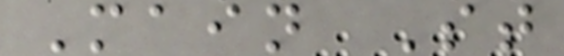Main St
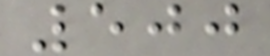500
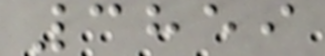3859
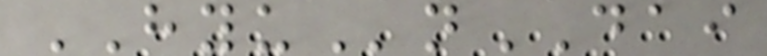HYUnDAI
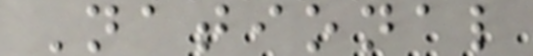National
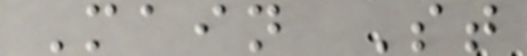Main St
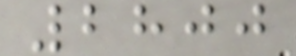2800
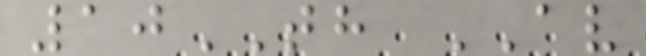10TH AV
